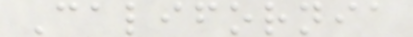California
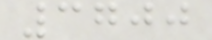3700
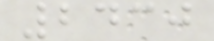2430
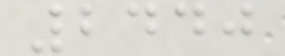2440
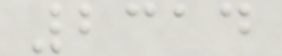2314
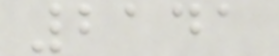2141
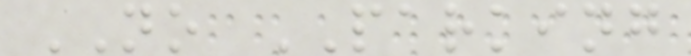NO PARKING
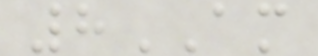8AM
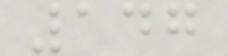147
